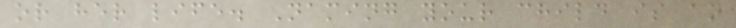or her life. Naming your child is an
